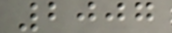2007
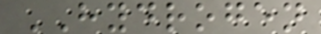HYDROGEN
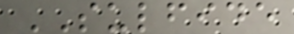SULFIDE
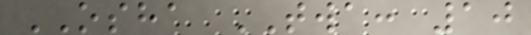OSHA TWA: 10
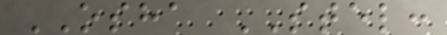OSHA STEL:
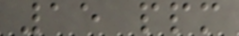15 ppm
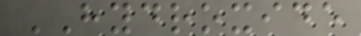HYDROXIDE
